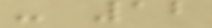- 12
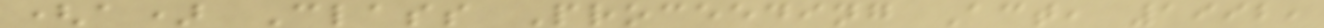(a) Class Proceeding Act, 1992,
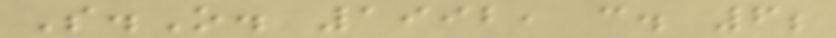S.O. 1992, c. 6;
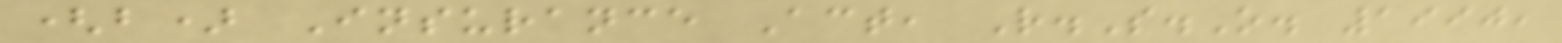(b) Insurance Act, R.S.O. 1990,
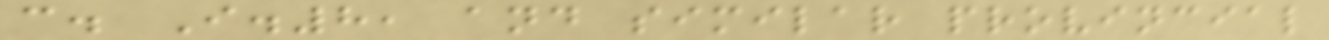c. I.8, and similar provincial
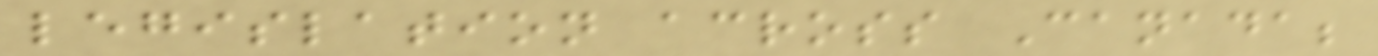legislation across Canada;
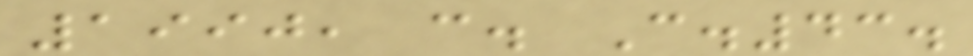1990, c. C.43.
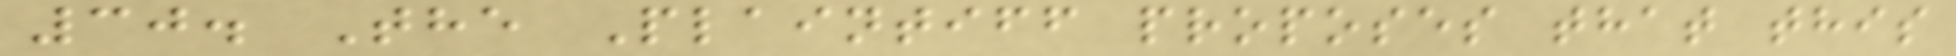30. The Plaintiff proposes that this
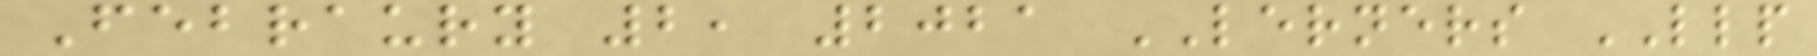Febraury 2, 2021 LERNERS LLP
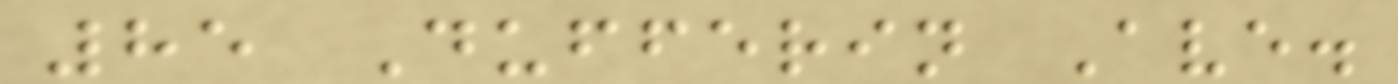85 Dufferin Ave.
